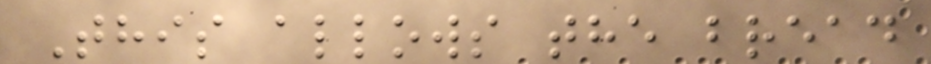This allows the bread
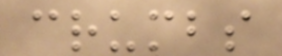crumbs
